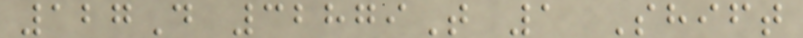127D 32879T 1 Shift
